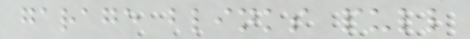garage blinks pull
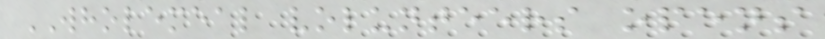WHOLEMEAL volunteers opens
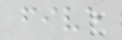five
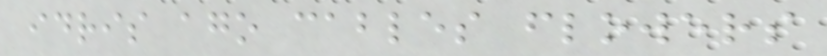idris ago cables flowers
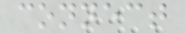connect
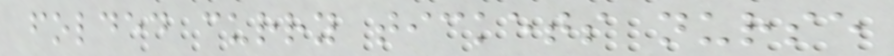folded curry tickets nurse
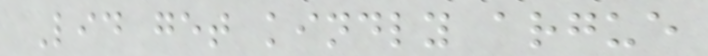Lid get kindly argue
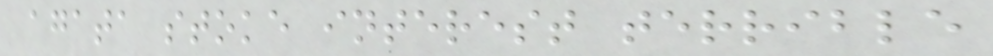agata stoke interest terrible
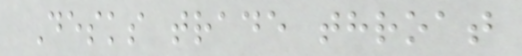Desks trade throat
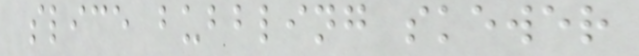slice bubbling skewer
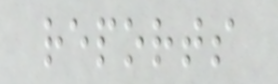reports
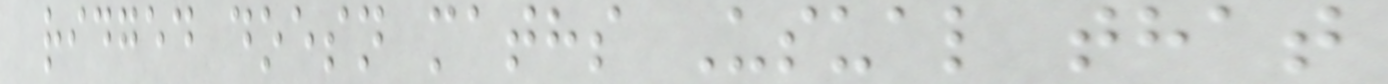ridged doesn maths Usual that
